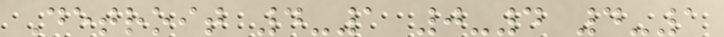Detroit 4-1 0-4 4-1
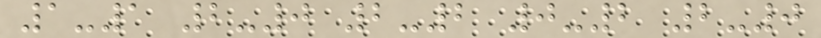1-1 2-0 2-2 0-2 2-0
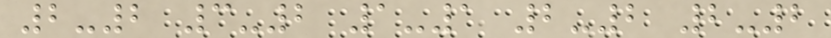2-2 3-2 1-1 2-2 2-2
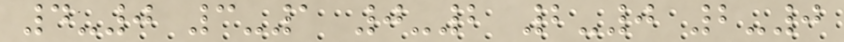4-0 3-1 0-2 2-0 2-0
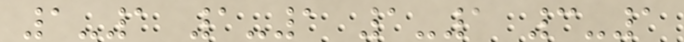1-1 1-1 1-1 3-1
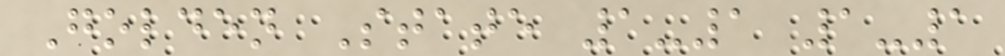Golden State 1-1 1-1
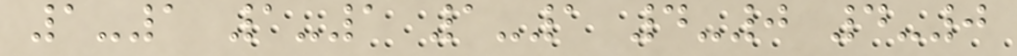1-1 1-1 1-1 4-0 4-0
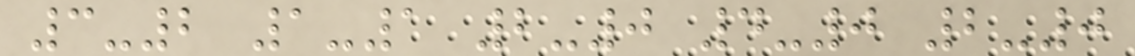3-2 1-1 2-0 4-0 2-0
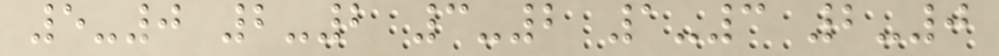5-0 2-2 3-2 1-3 2-0
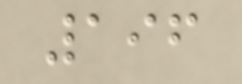196
